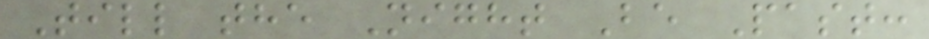Till the Night Be Past:
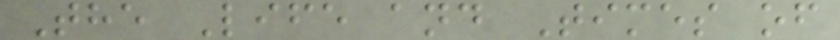The Life and Times of
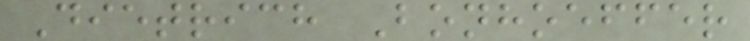Dietrich Bonhoeffer
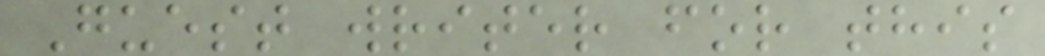Guest writer for this
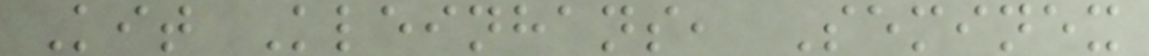Kit Kleinhans, Seminex
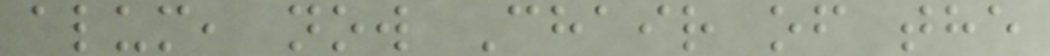alum, now Chair of the
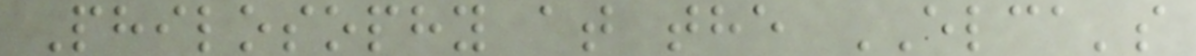Philosophy at the ELCA's
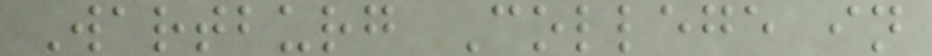Wartburg College in
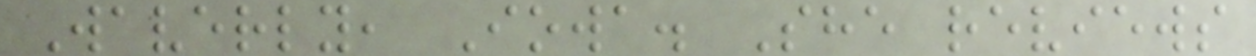Waverly, Iowa. She reviews
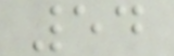54
